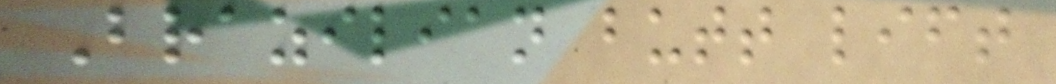Brazilian butt lift
